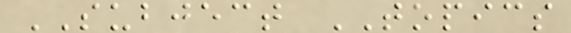SUBJECT TOPICS
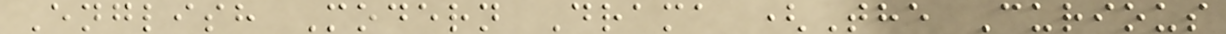English Modern Drama (The Curious
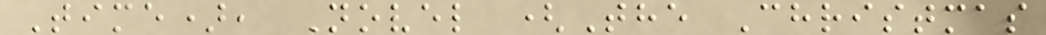Time), Novel (The Christmas
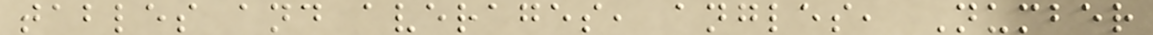tables and averages, angles, Number
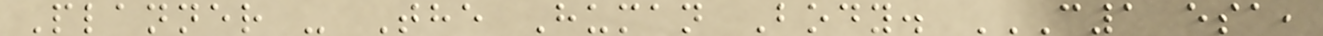Planner - The Human Body. C1 ESA,
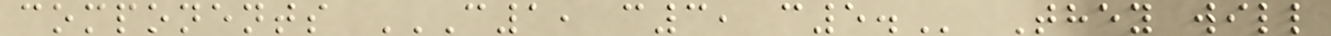components C1, C3, C5. They will
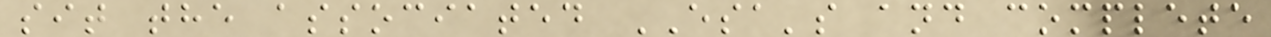sit the associated ESA's and complete
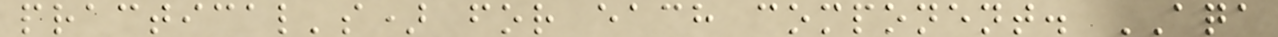practical's) for each component. AQA
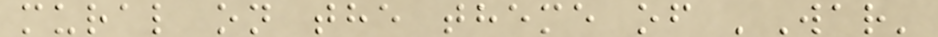mural on the theme of 'War'
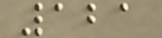121
